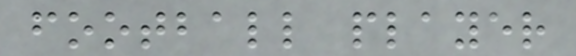football player
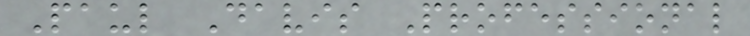Paul Davis Professional
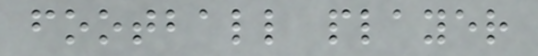football player
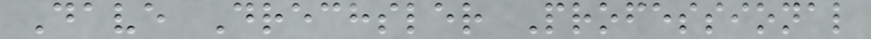Dave Drechsler Professional
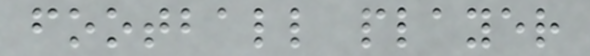football player
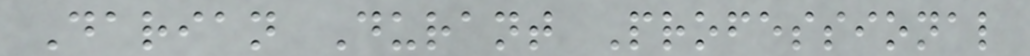Darian Durant Professional
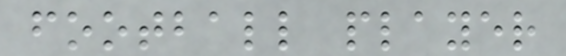football player
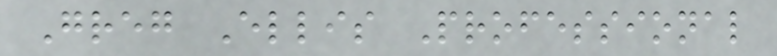Greg Ellis Professional
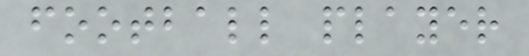football player
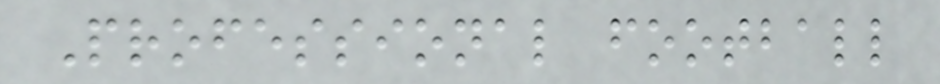Professional football
